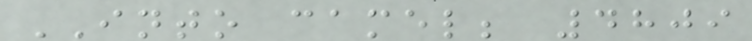INTO camel; 4809
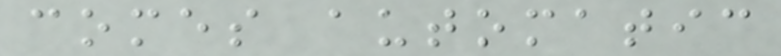comes automatic
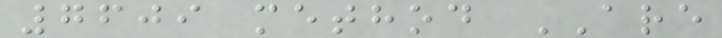7609 method ARE
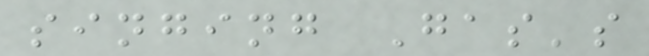singing Gas's
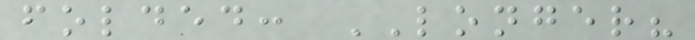folded: LONGER?
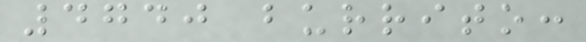4740 burrito:
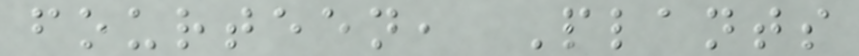fourteen, Plants
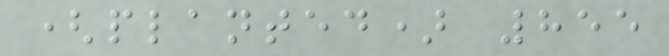(planted) 855
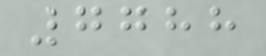7788
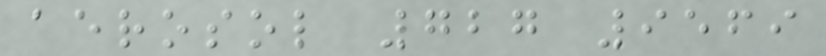aerosol 727 9569
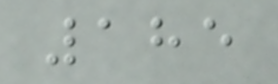185
